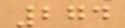274
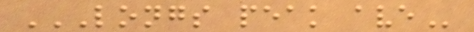LONGS PEAK AVE
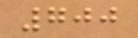700
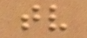tv
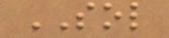SOL
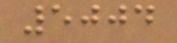5004
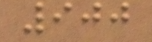900
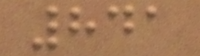841
